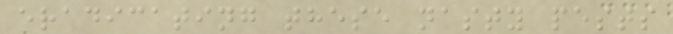eradicating these nasty pests
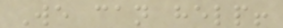We can help!
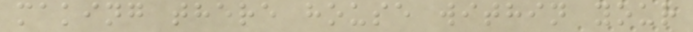making there house within your
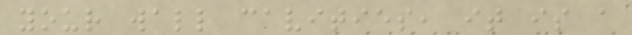your wall cavities, it is a
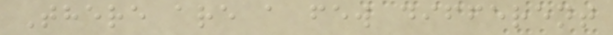There are a few different
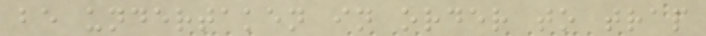be undertaken in order to trap
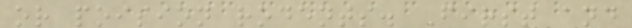or poision rodents. First and
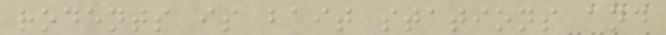rodents is bait stations and
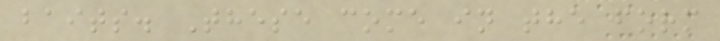baits. These come in the form
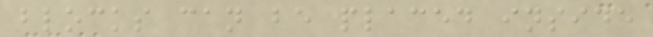blocks can be placed inside
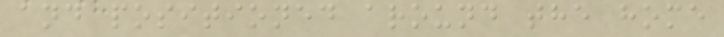and positioned around the home
